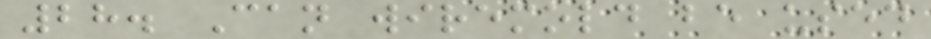28. Can wiremold be used
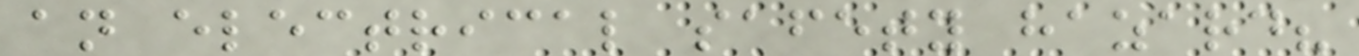an electrical safety hazard?
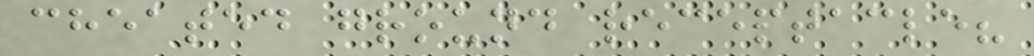cheated ground receptacle?
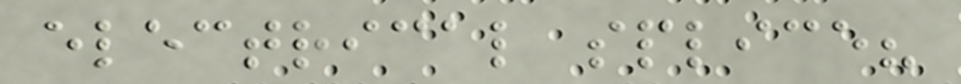electrical splice?
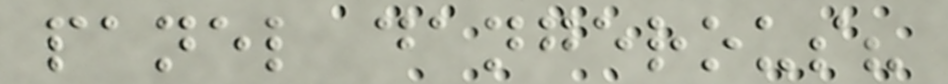panel dangerous?
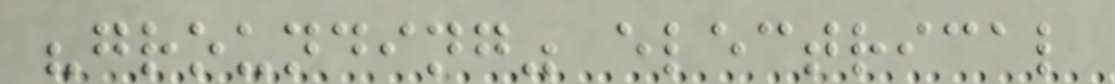"grounding" electrical
